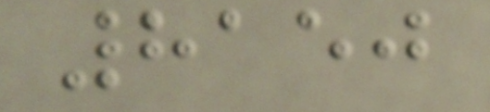8150
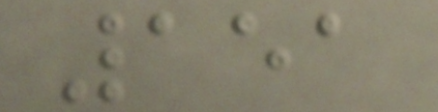151
